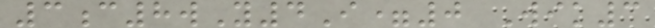3c8wY4I=0 Wik3
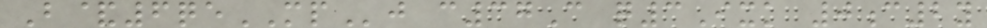B&6qeMPj c37C q3Ixk 0c2y
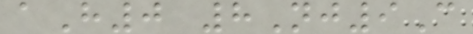aH0 8Nj9C
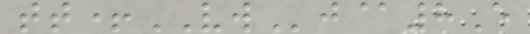tt+VWj@8E
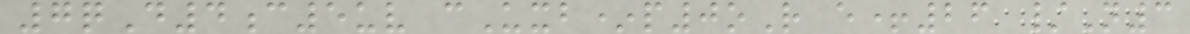7qD4c5uv cUxb*p0oR e+26 /N3
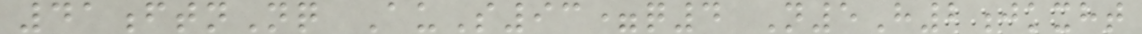41ftnNq AuS93=q4 N5H2jkxht
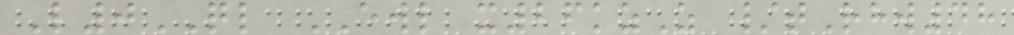L0QL EWL x26kzZ /tRhw48
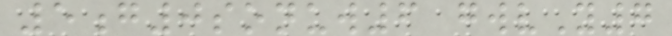5g0sonuw6 gwvY7
